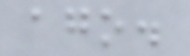ago.
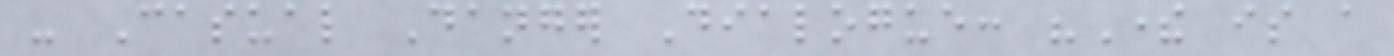- Casual Danger Dialogue: "There is a
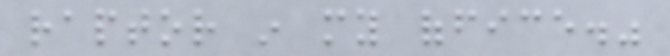raptor in my office."
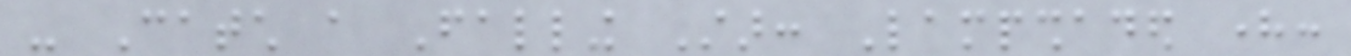- Catch a Falling Star: Lampshaded here:
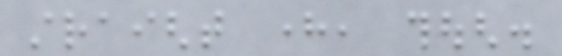straight here, though.
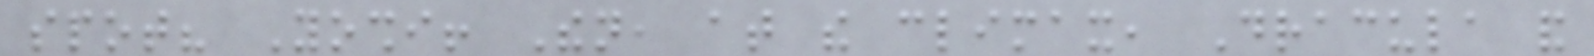spot? Yoshi! Then, at the climax, Dracula and
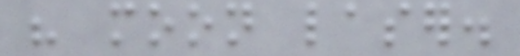his moon laser.
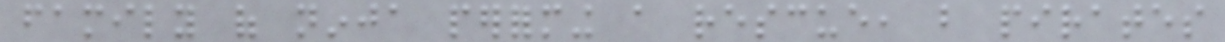family of ninja performing a rescue, but pirates
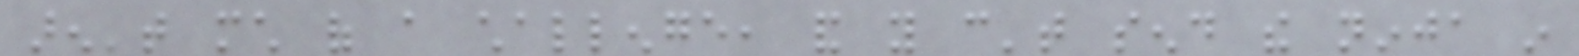aren't much of a challenge, and you can't send the ninja in
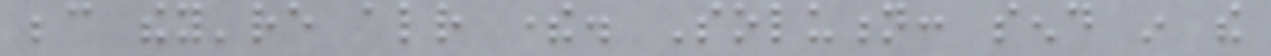because they're already there. Solution: send in the
